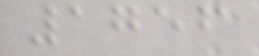1756
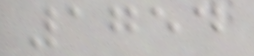1754
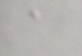a
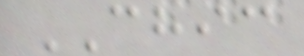CHIC
